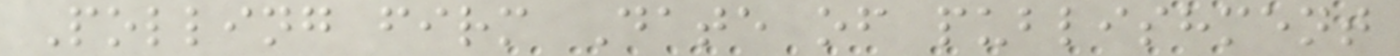Polling firm Date of publishment
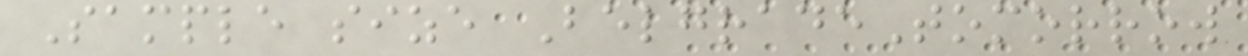Sample size BelgradeTomorrow
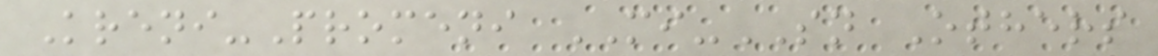Kreni-Promeni MI-SN Others
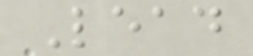Lead
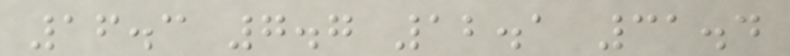16.3 7.7 12.1 31.4
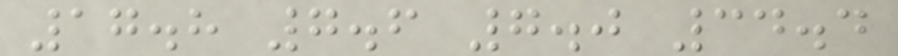17.8 7.6 7.0 34.4
